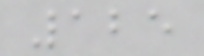125
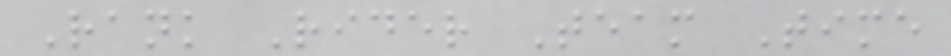Rank Rider Team Time
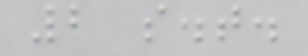2 s.t.
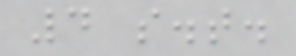4 s.t.
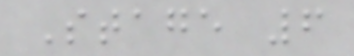Stage 6
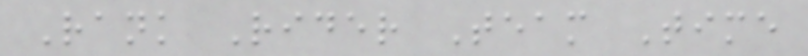Rank Rider Team Time
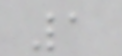1
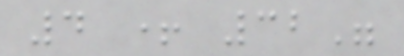4 + 32"
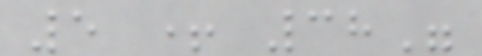5 + 38"
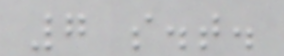7 s.t.
